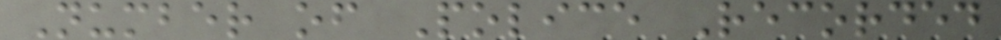Number of Police Recorded
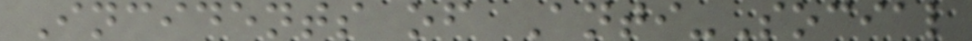Incidents of Anti-Social
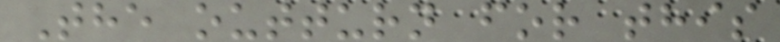The outturn for this
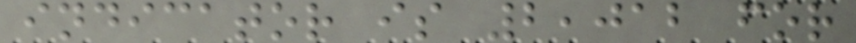indicator is 2,012 for
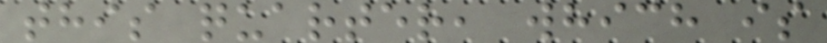this quarter, which is
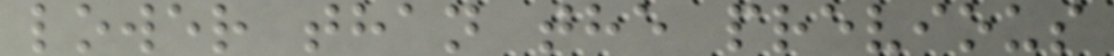lower than the previous
